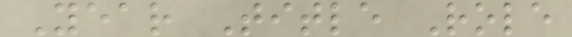Year Title Role
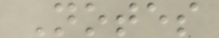Notes
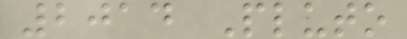2014 Pluto
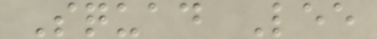Squad Lee
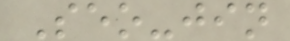Seo-jin
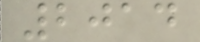2014
